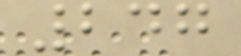247
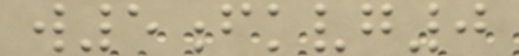w5fkvg0
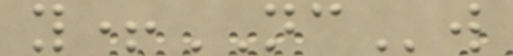y+NCw
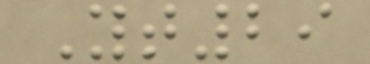Yt29
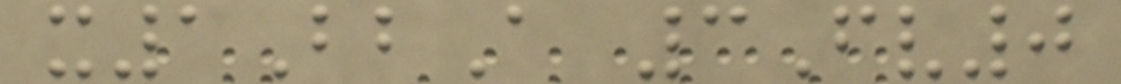x1BbA 3Fv0
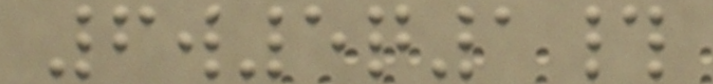6w5q1#
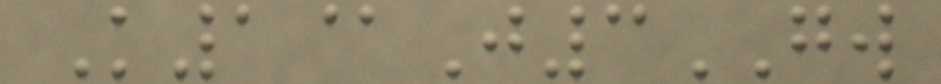K1@J3GW
